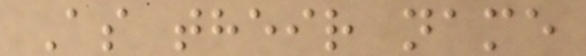As their name
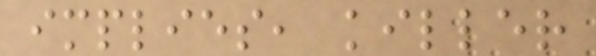implies, killer
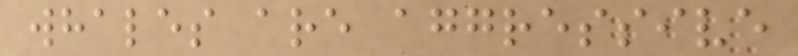whales are aggressive
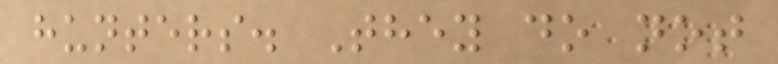hunters. They do not
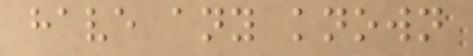have any known
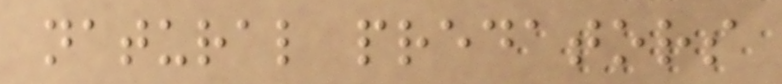natural predators
